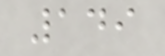149
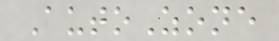AutoZone
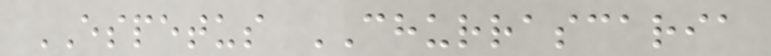ESPETUS CHURRASCARIA
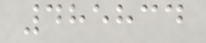485834
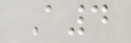A4
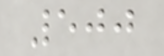500
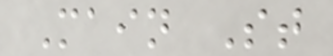Main St
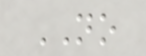NO
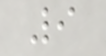9
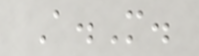A.M.
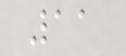11
